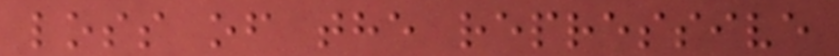loss of the repressive
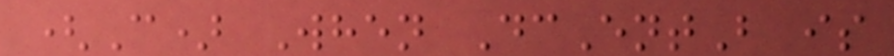(C) When DcEntB is
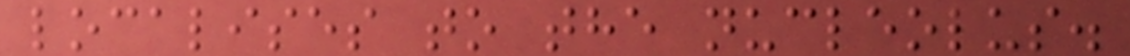localises to the nucleolus.
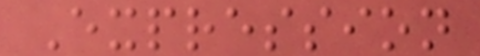Expression
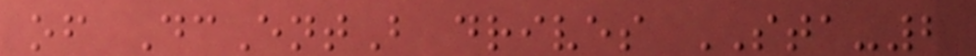of DcEntB drives STA-2
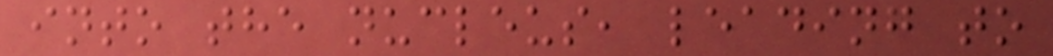into the nucleus, leading to
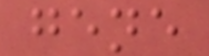gene
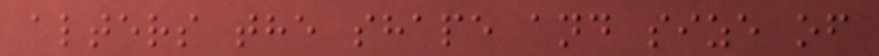alters the shape and size of
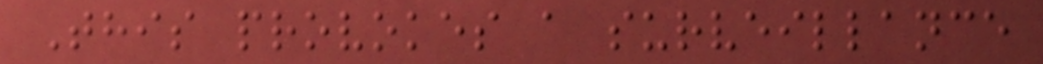This provokes a surveillance
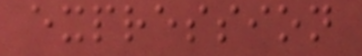expression
